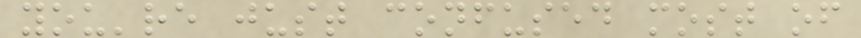you're just confused most of
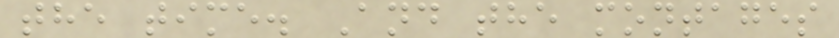the time. And the montages
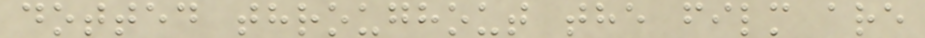dotted throughout the film are
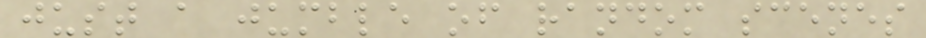just a jumble of random scenes
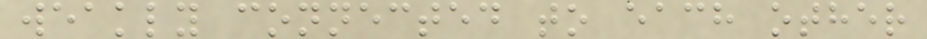weakly connected to each other
